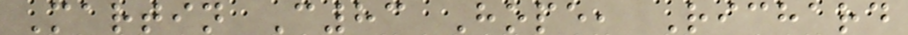Martin C83 Hope, Richard
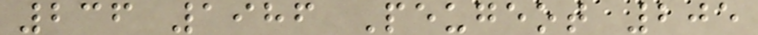236 1986 Peugeot 205
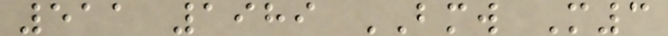511 1989 BMW M3
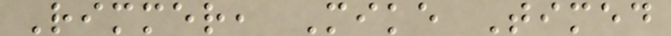Rimmer, Mike Timed
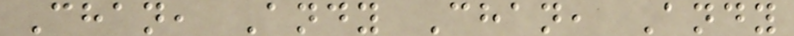Chan, Andy Chan, Andy
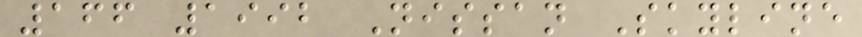166 1992 Nissan Skyline
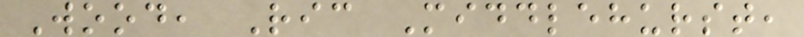Wood, Ric Middlehurst,
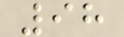98
